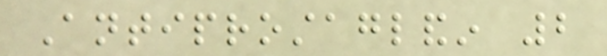Antiprostaglandin 2
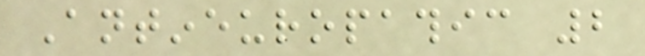Antineuropathic 2
